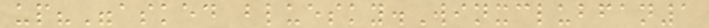up?"asked bluesky.Winxclubfan1
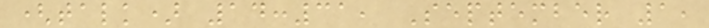(talk) 14:31, September 1,
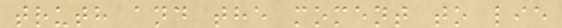truth and the moment to lie
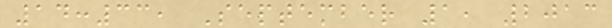14:33, September 1, 2013
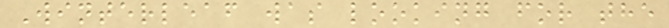Winterleaf was looking for the
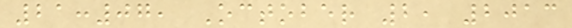21:07, October 2, 2013
